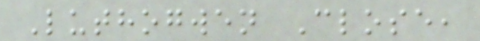Luthogwen Close,
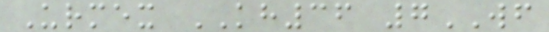Urmex KH36 7WF
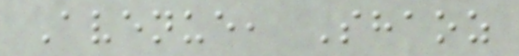Avenue, Shaoz
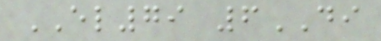EL79 6DI
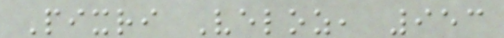Pixri Veloz, 953
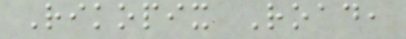Rikopix Road,
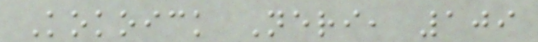Kokoick Neri, 109
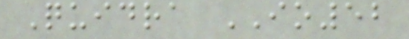Quidra IO52
